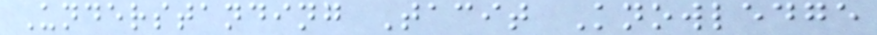Understanding Tacit Knowledge
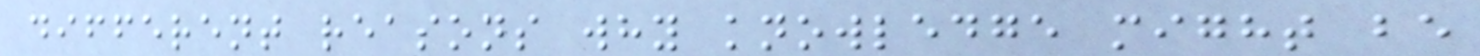different reasons why knowledge might be
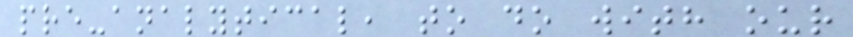pre-analytical, to do with our
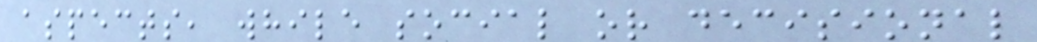aspects, while social or decisional
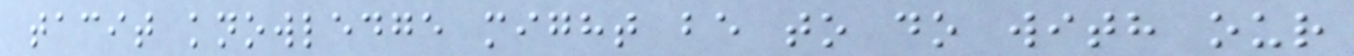tacit knowledge might be to do with our
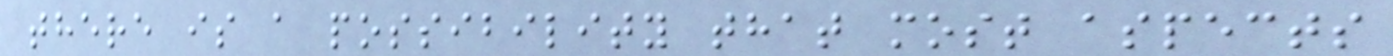there is a possibility that most aspects
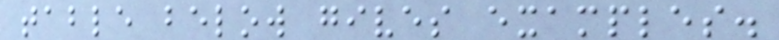table below gives examples.
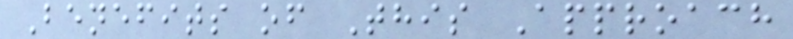Benefits of This Approach
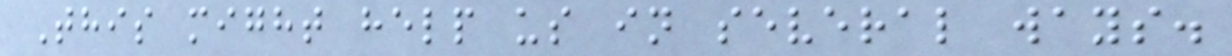This might help us in several ways.
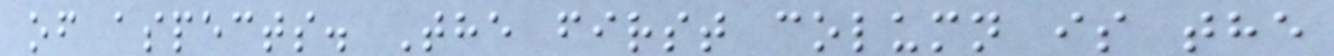of aspects. The first column is the
